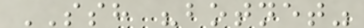SSH "botnet"
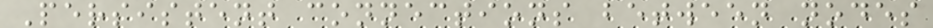Persistent connections between nodes
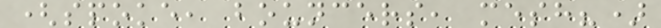(spoke, bouncers, mesh?)
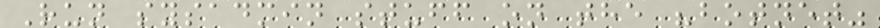Run sysadmin stuff on the "botnet"
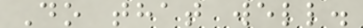Do that well.
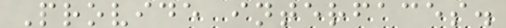Provide interfaces.
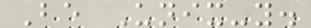Be Unix-y.
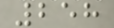258
